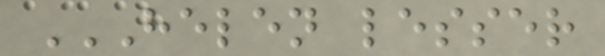HELEN LESSER
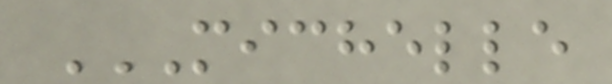MICHELLE
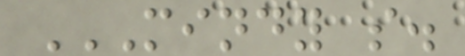MINDY S.
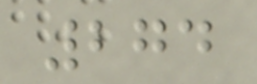274
